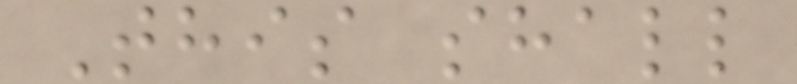This shall
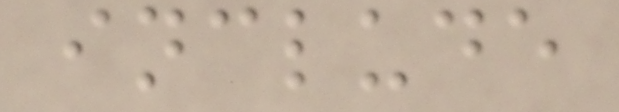include
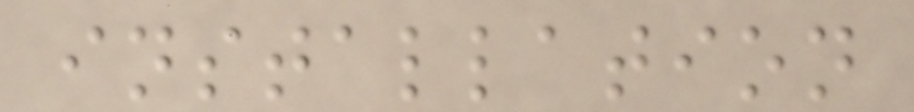installation
